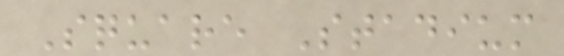Square Stadium
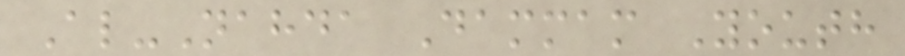Al-Nahda Dammam Youth
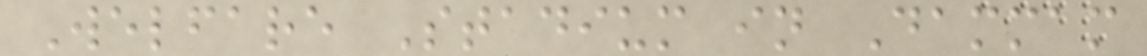Welfare Stadium in Dammam
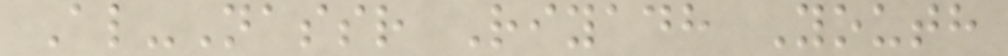Al-Nassr Riyadh Youth
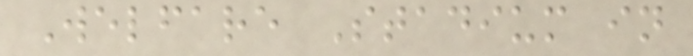Welfare Stadium in
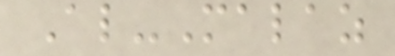Al-Malaz
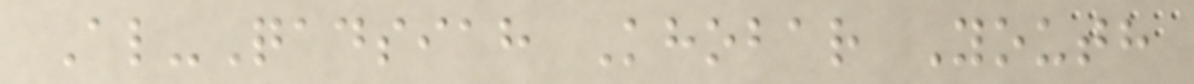Al-Qadsiah Khobar Youth
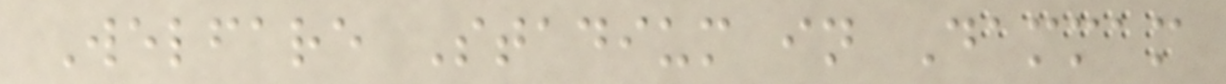Welfare Stadium in Dammam
